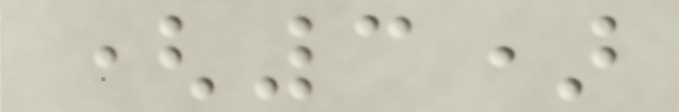(3)
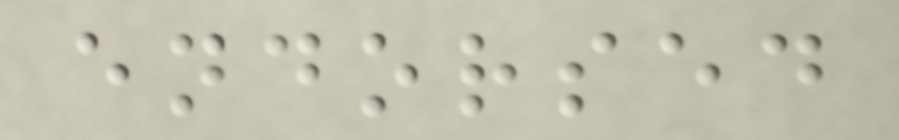endorsed
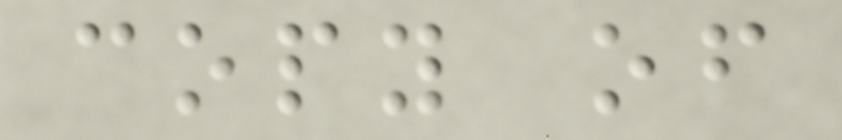copy of
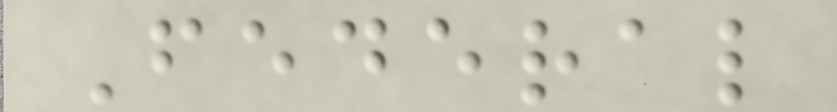Federal
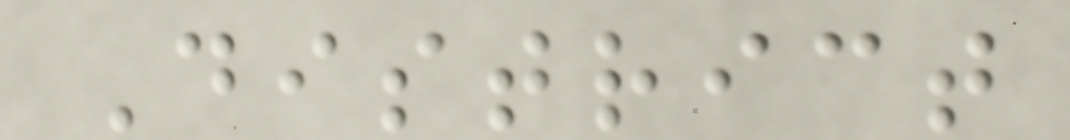District
